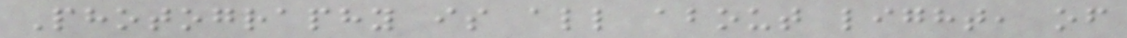Photography is all about light, of
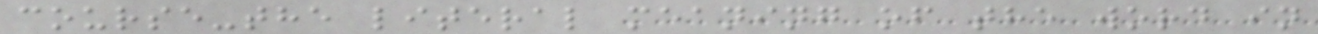course-the literal meaning of the word in
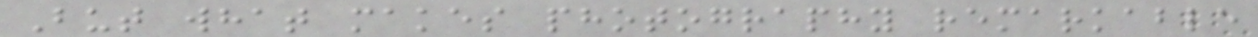But what makes photography remarkable
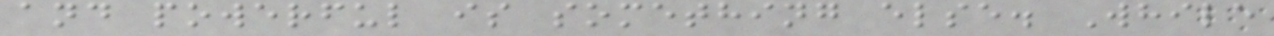and powerful is something else. While
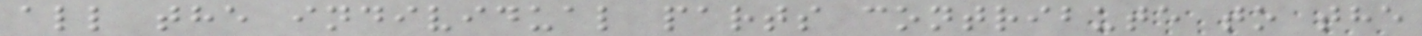all the individual parts contribute to the
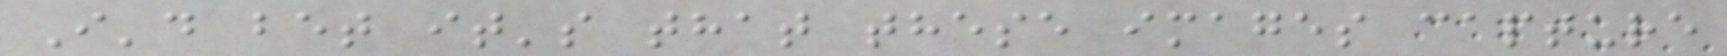I'd bet it's that these images capture
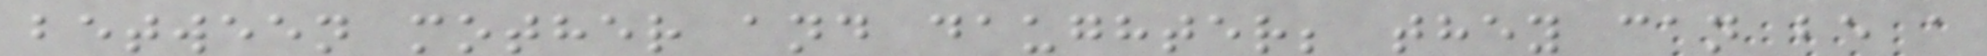between mother and daughter; they can be a
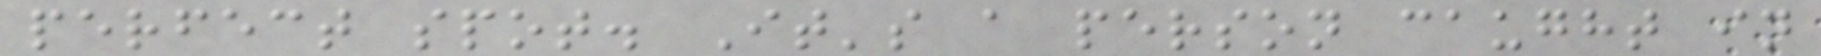perfect spot. It's a person caught in
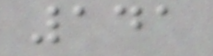141
